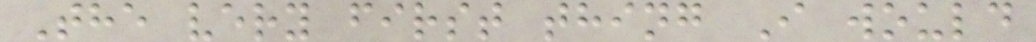The very first thing I would
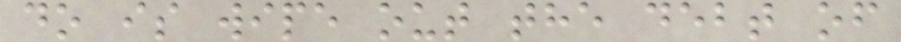do is wipe out the debt of
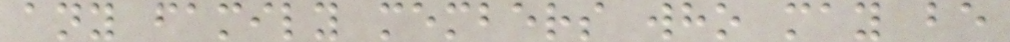any family members who may be
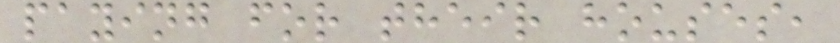paying for their houses,
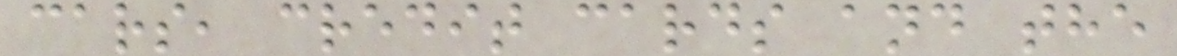cars, credit cards and the
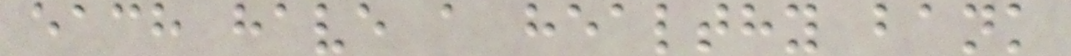each have a healthy bank
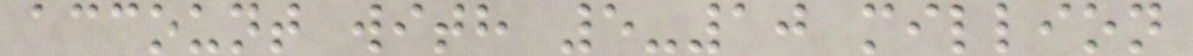account with 5-10 million
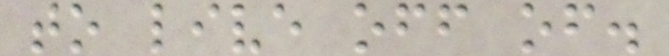to live off of.
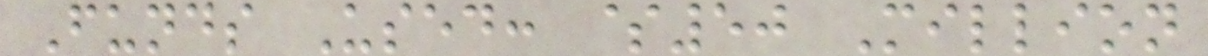Funds Used: $50 Million
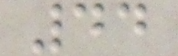44
